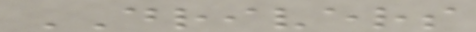DRIVERS
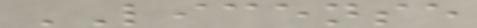LICENSE
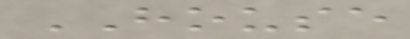HOUSE
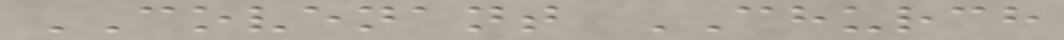COVENANT CHURCH
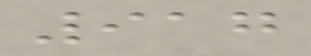917
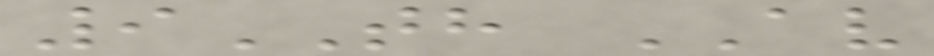9TH AV
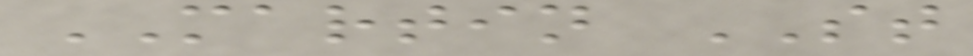MARTIN ST
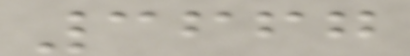3667
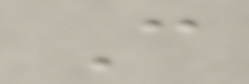C
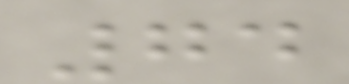74
